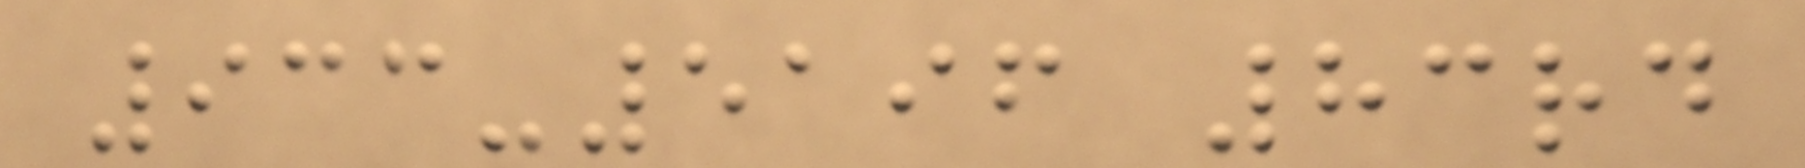933-5196 83rd
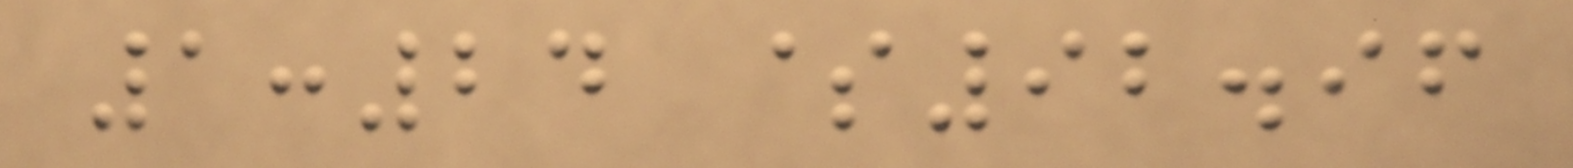1:24 $92.96
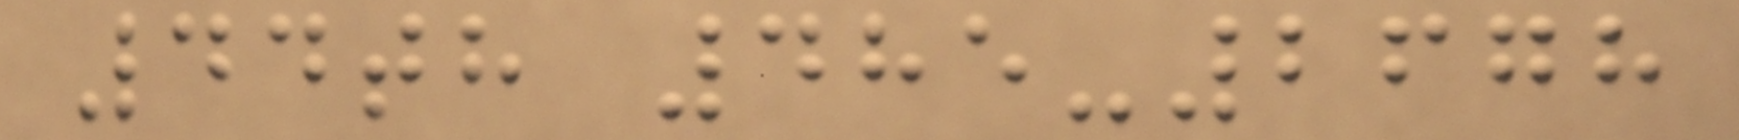44th 485-2678
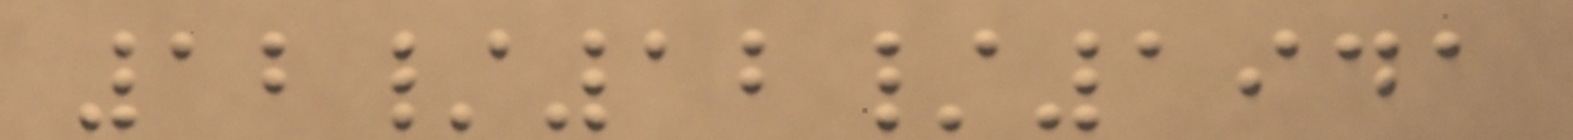12/12/1941
